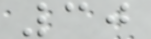30
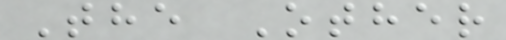The Other
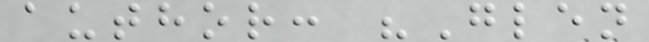author: "Glen
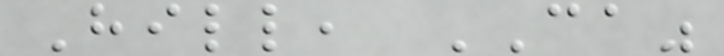Hill, CA"
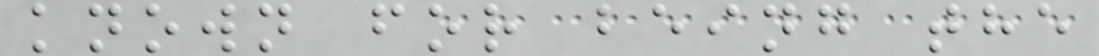known for being the
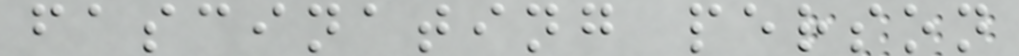fascinating person
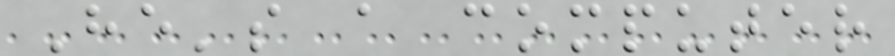He's a computer
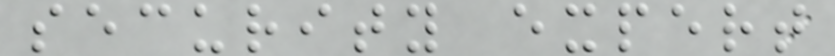security expert
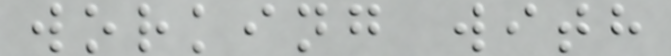working with
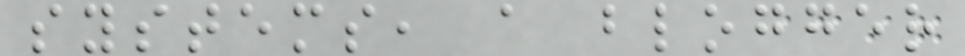systems, a blogger
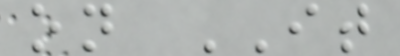on IT
